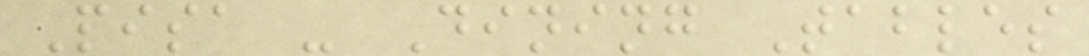Pisa - Dining Tables
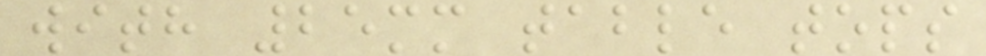with 25mm table tops
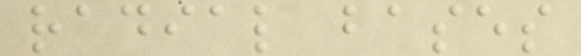radial bases
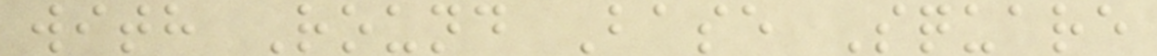with Round Base Square
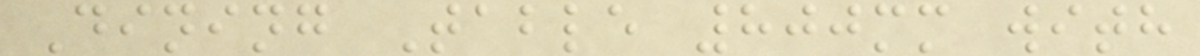Dining Table 800mm with
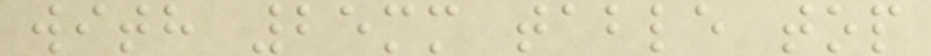with 25mm table top
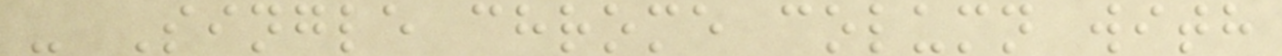- Single chrome column with
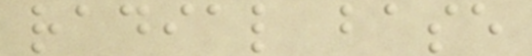radial base
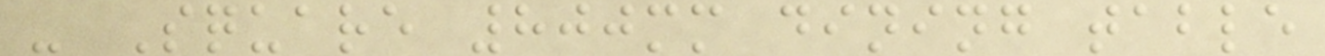- Square 800mm dining table
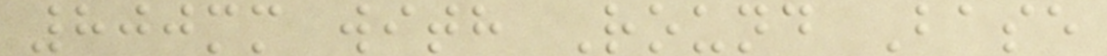800mm with Round Base
